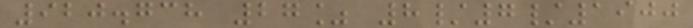920.738 27% 8/7/1900
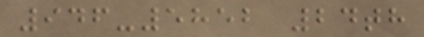946-5852 24th
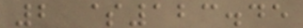2 $123.45
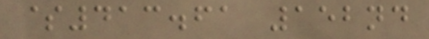$413.61 152nd
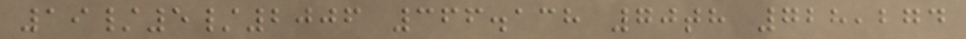19/5/2006 366.138 70th 728,274
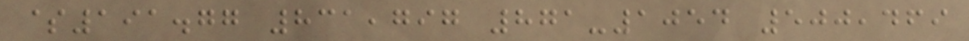$191.77 831,797 871-1054 500,469
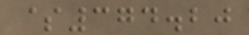$374.20
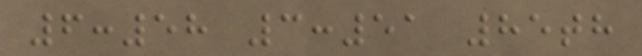6:58 3:51 85th
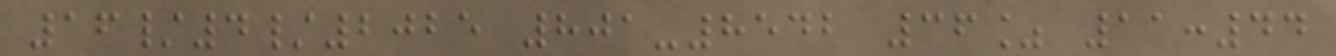16/4/2025 801-8542 36% 11:44
